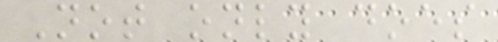Not only does
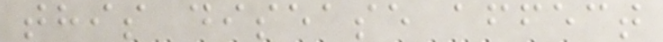this disease affect
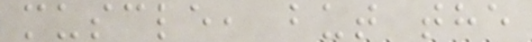muscle, but the
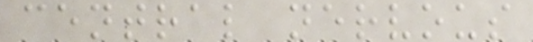central nervous
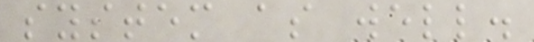system as well.
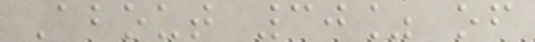About 30% of
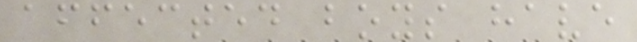affected boys have
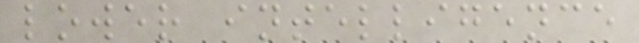lower intelligence
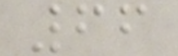66
